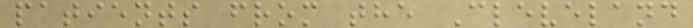patients from the Cleveland
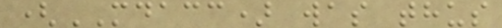(MDACC) was thus
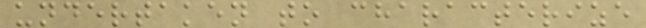undertaken to characterize
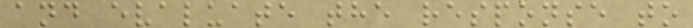and evaluate the response to
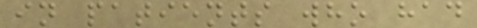in patients who had
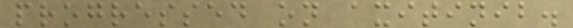progressed on axitinib.
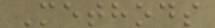Methods
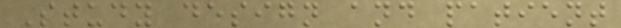Study design and patient
